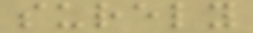surely
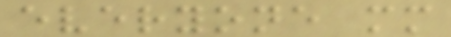everyone mm
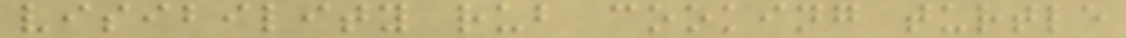visibility rub cooking turtle
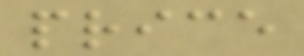price
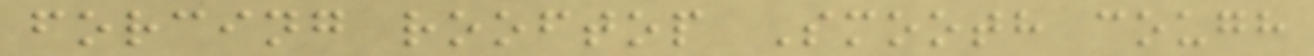forcing rooftop Smooth cough
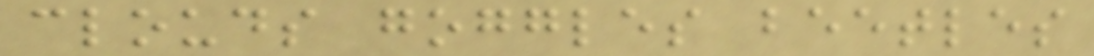clouds goggles beetles
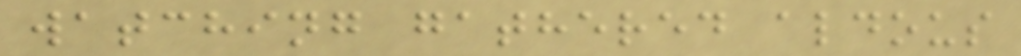watching gathered aldous
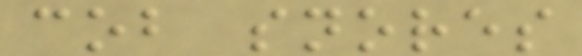cob snores
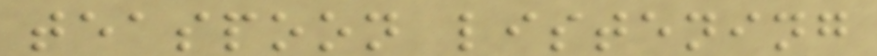teaspoon listening
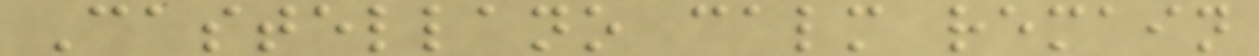Castellano calm remain
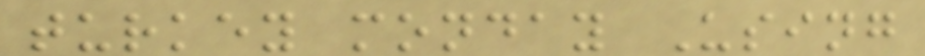turkey monday Using
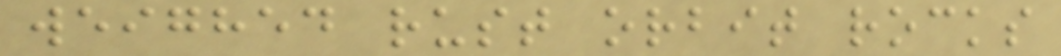weighed rust orbit rocks
